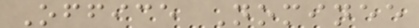Office Nominee
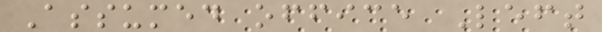Assumed office Left
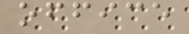office
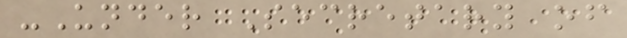-Under Secretary of
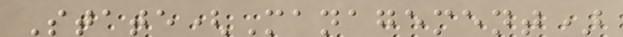State(Management)
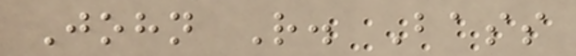John R. Bass
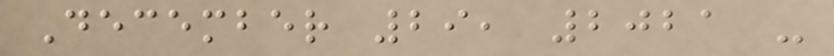December 29, 2021 -
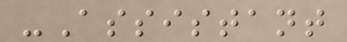-Assistant
